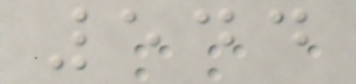544
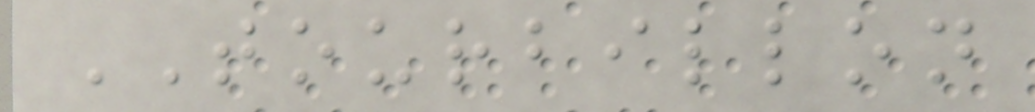TOURBILLON
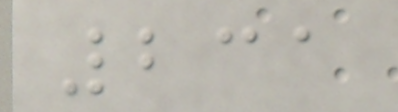231
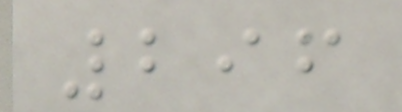296
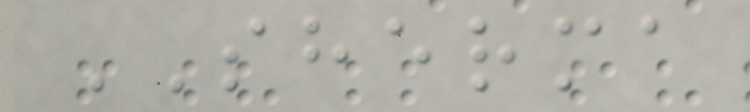SHERMA
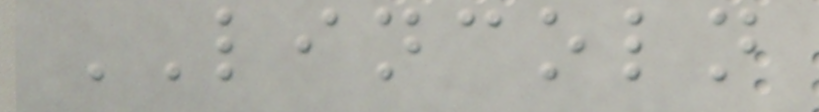LINCOLN
